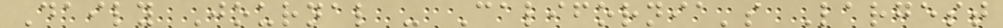Daily Journal - California's Largest
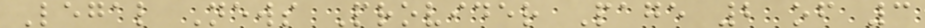Legal News Provider Page 2 of 3
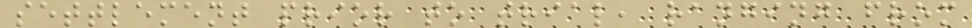settlement prior to trial, ranging from
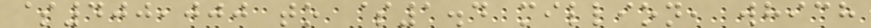$400,000 to $1.4 million, which
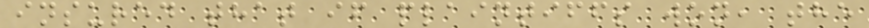insured that if plaintiffs won, the
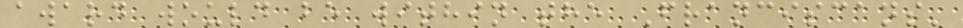award would be within the Franciscans'
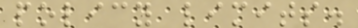policy limits.
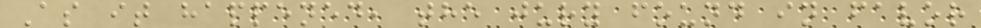As it happened, the jury found in favor
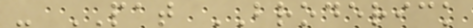- PAT BRODERICK
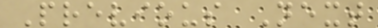Previous Next
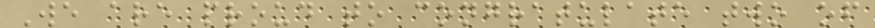We are proud to congratulate two of
